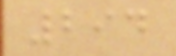294
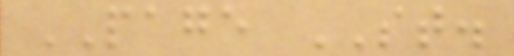PAGE ST.
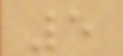5
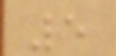5
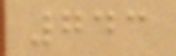743
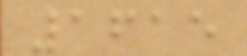1615
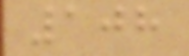108
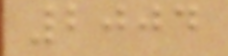2004
